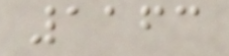1163
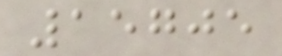15705
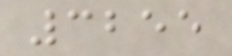3255
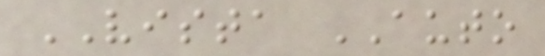VISTA AUTO
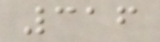316
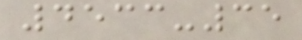4533-35
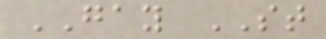GAY ST
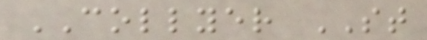COLLYER ST
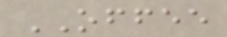OFFEE
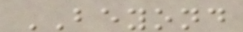BEYOND
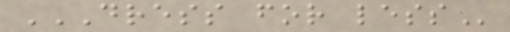DRESS FOR LESS
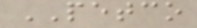PETCO
